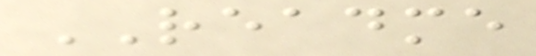README
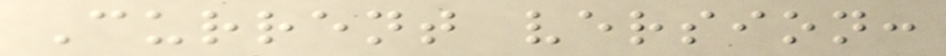Current version:
